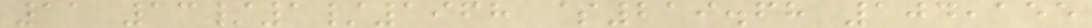11 13/1/1968 $219.68 104,155
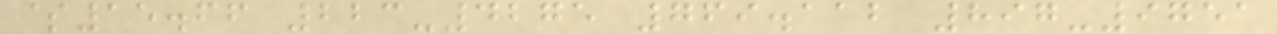$15.66 223-4275 769.112 897-9751
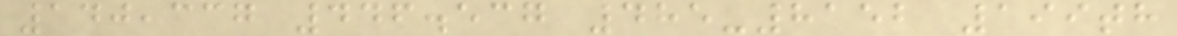140,337 446.537 485-8152 199th
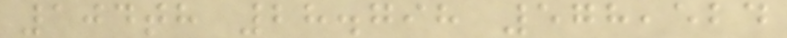104th 28.798 578,524
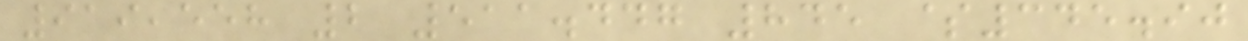919,558 2 511.447 845 $345.90
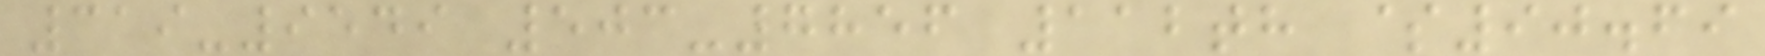319-9549 503-7856 112th $90.69
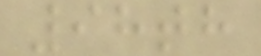98th
